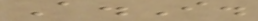A.I.
